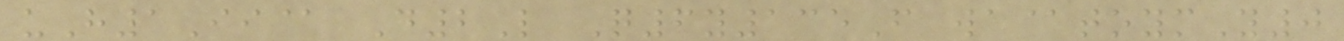uH1Ii@ D2L Q6y135F wa@toymY0
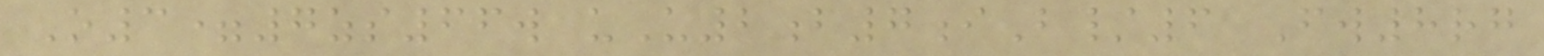O3=7zs66w uU2b7iB/6 Fw8rg
